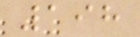198
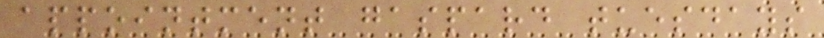appointment gaspard tuesdays
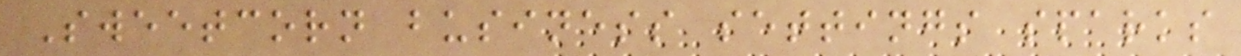Sweetcorn business settings sparks
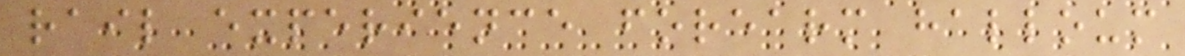rail experience forearm halloum
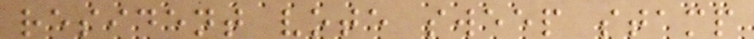resident vote sweep stamp
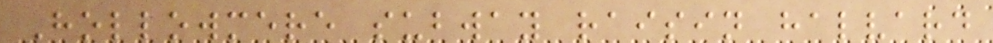Hollowmere subway raisin halvard
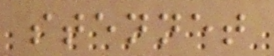stennet
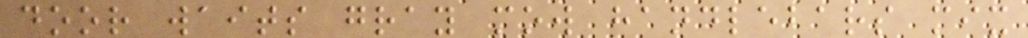door waits gray mow handlebars mix
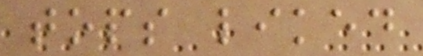tops liked
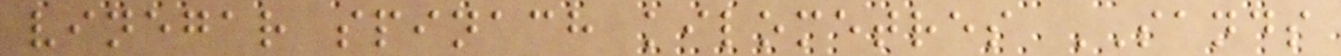vinegar spinach kilometres SANDS
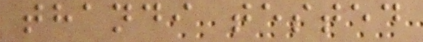thandi tested
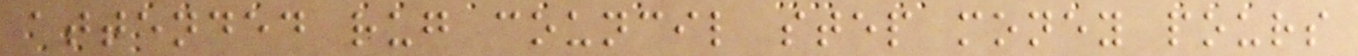attended rug council step money pours
